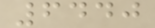6440
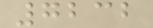7232
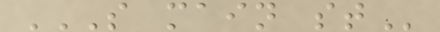S MAIN ST
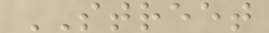STREET
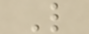L
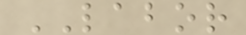LABOR
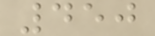450
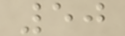50
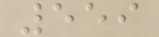559
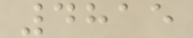4815
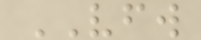VFW
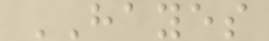HAYES
